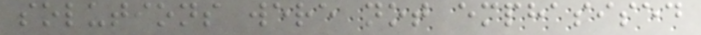solutions were not emphasised
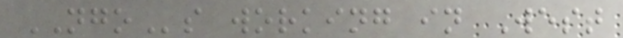NGOs working in West
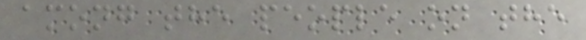among the people on the
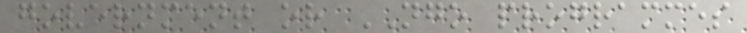government or NGO programmes
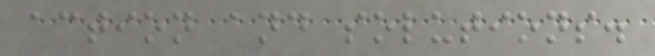action and solutions.
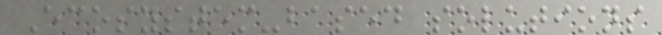Ecosystem-based solutions
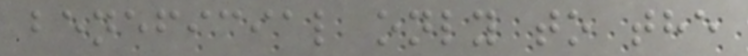beneficial only to the
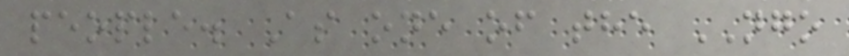people. As one of the NGO
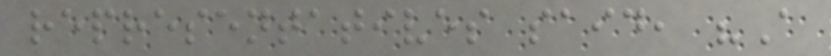representatives said, "A
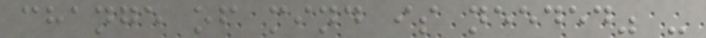change of mind is needed" -
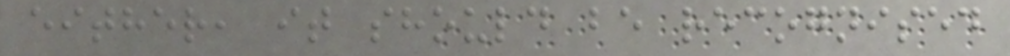either, it should be recognised
